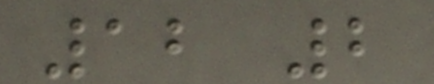12 2
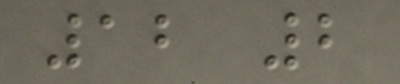12 2
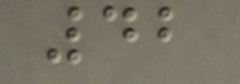42
